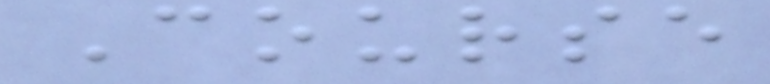Course
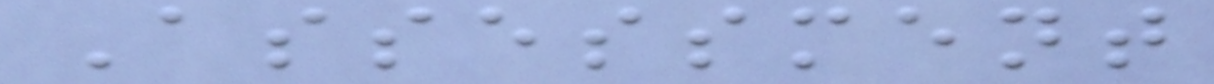Assessment
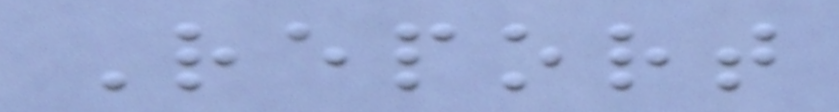Report
